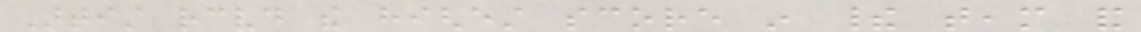Artist received the highest score in their team and
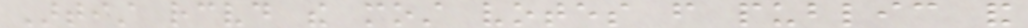Artist received the most votes from public and
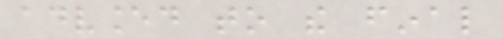advanced to the final
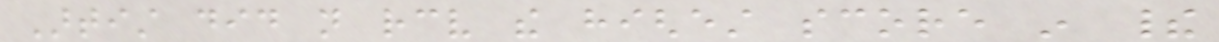Artist did not receive the highest score in their
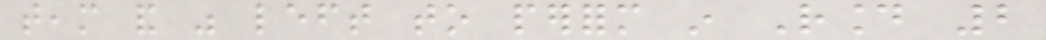team and was left to perform in Round 2
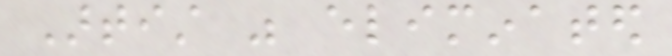Artist was eliminated
